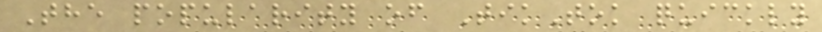The popularity of TikTok quickly
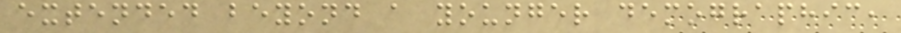extended beyond a younger demographic,
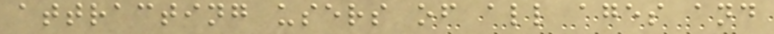attracting users of all ages and
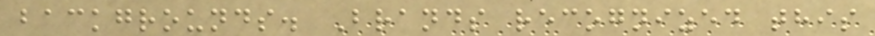backgrounds. Brands recognized this
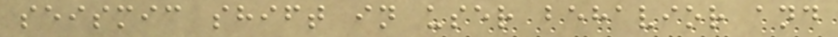seismic shift in user behavior and
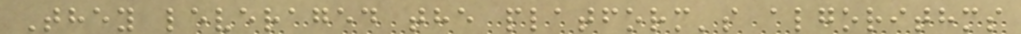They leveraged the platform's algorithms
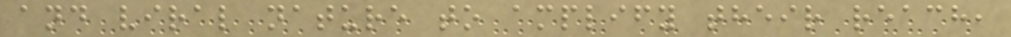and viral nature to amplify their reach,
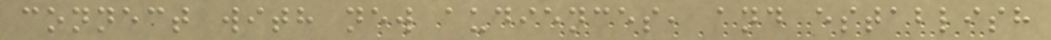connect with new audiences, and establish
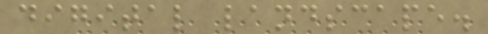digital landscape.
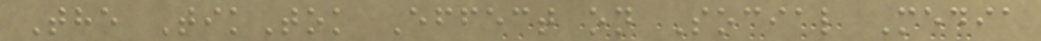The TikTok Effect on Social Media
